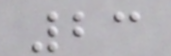23
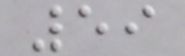59
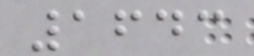1643
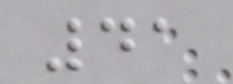41
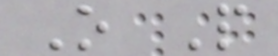O P
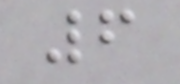6
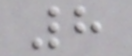8
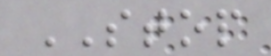STOP
